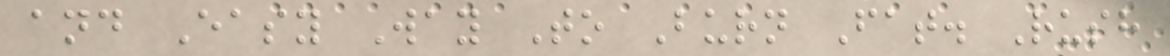and Easy Way To Burn Fat. Rush
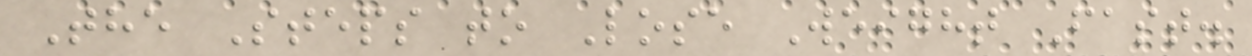The Steps to Lose Weight Fast.
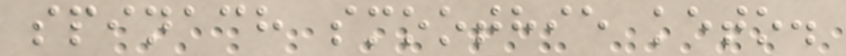spinach smoothie keto.
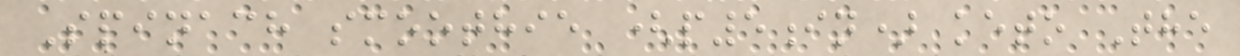Spinach smoothie (p5in) keto The
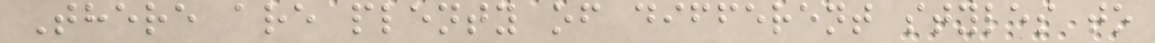There are plenty of different styles to
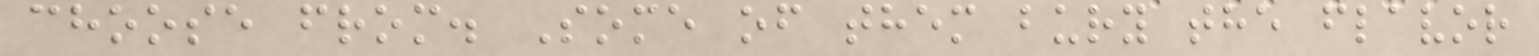choose from. Some of them bury the flavor
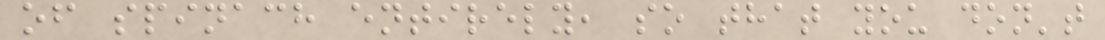of spinach entirely, so that you don't
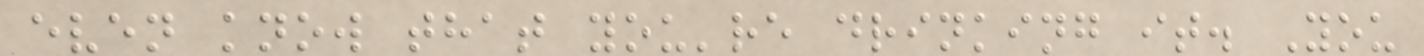even know that you're drinking it. You
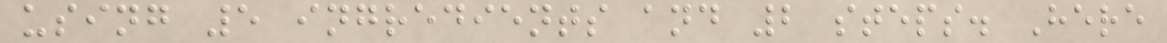using 5 ingredients and 2 steps. Here
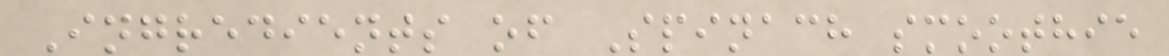Ingredients of Spinach smoothie
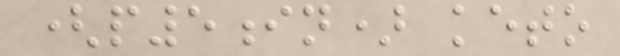(p5in) keto
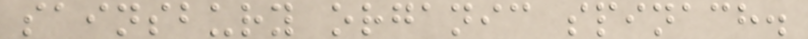sainsbury organic spinach.
